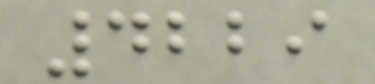4229
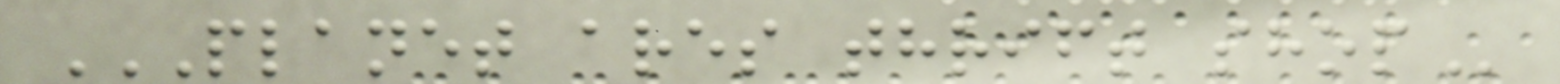PLANET ARES THRIFT SHOP
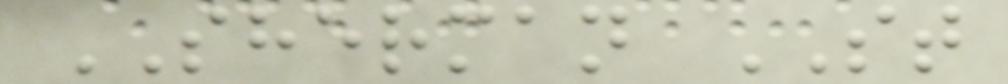SHERMAN ST
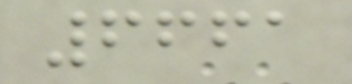6661
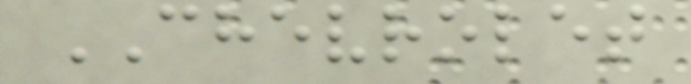CHEVROLET
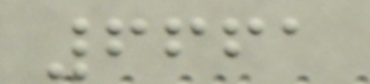6661
